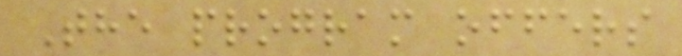The program offers
